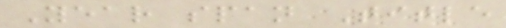Year span Title
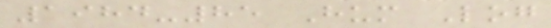1984-85 Hum Log
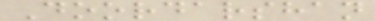Doordarshan
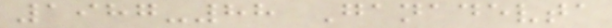1987-88 Ganadevta
